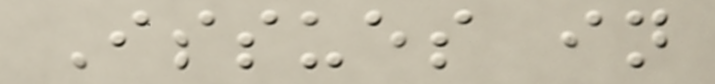Issues in
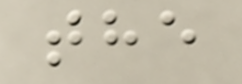the
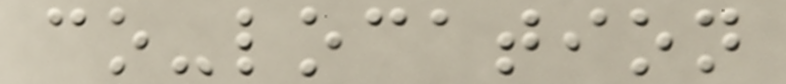co-location
